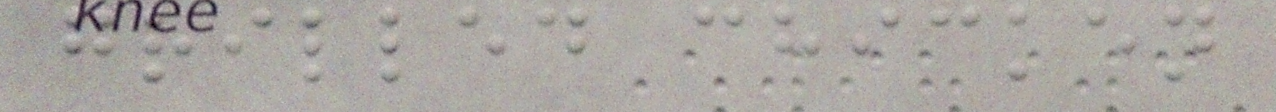grilled chicken
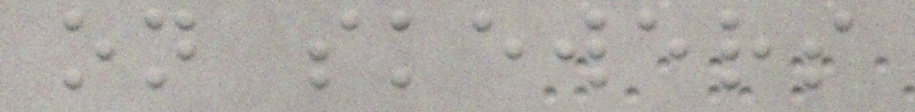on skewers
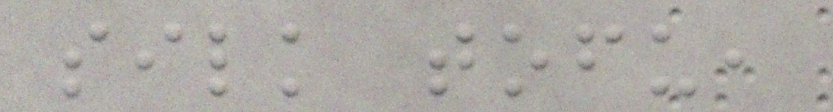silk tofu,
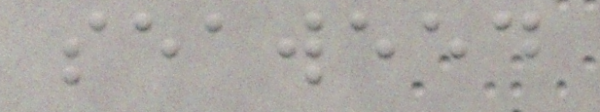seaweed
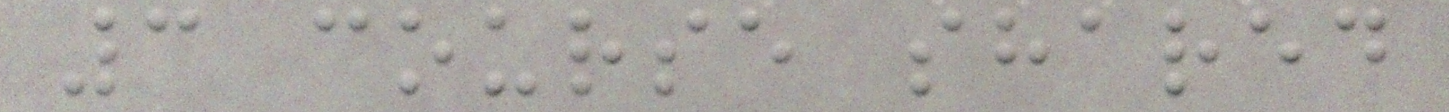3 course shared
